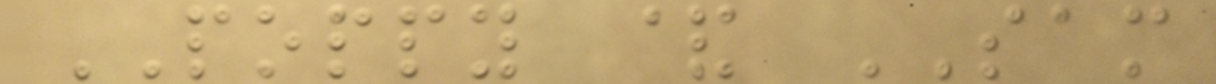POPPY & SAM
